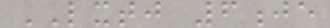LXTJ 6je
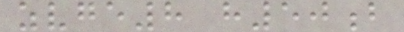zvge8 h50b
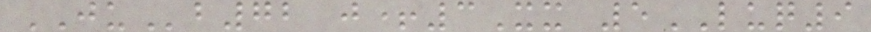JUb72 j+3Xx 5LUQ9
